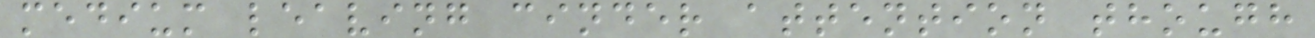medium leaving cinder attention though
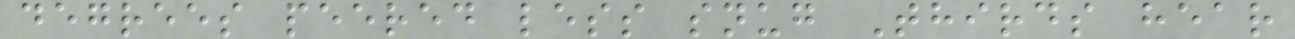degrees peered less snug Thirds hear
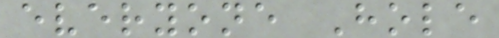everyone Hole
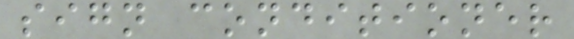sign conditioner
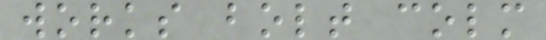works bolt colm
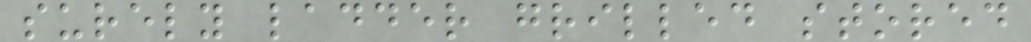surely ladder grilled stored
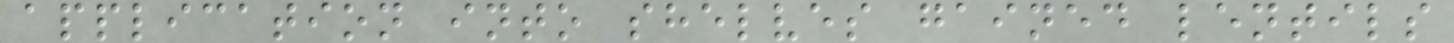application into shelves gained lentils
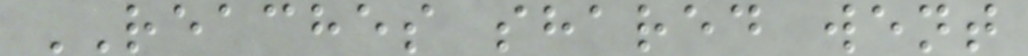REACHES shared went
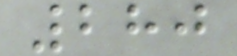280
